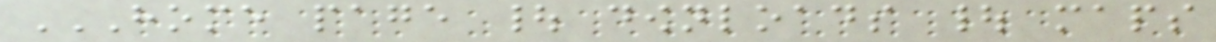HOME PAGE | DOWNLOADS | MAPS
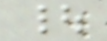|
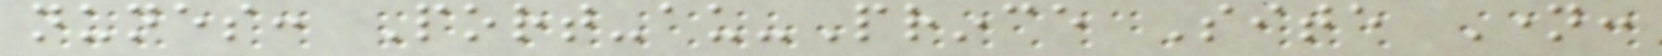nunes: Port-au-Prince Site Name:
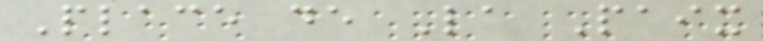Place de La Paix
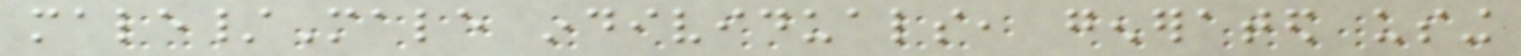male/Male individuals, generated using
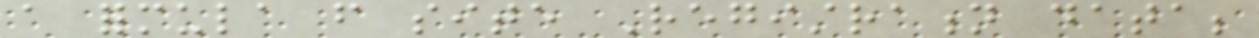a formula from site Registration data;
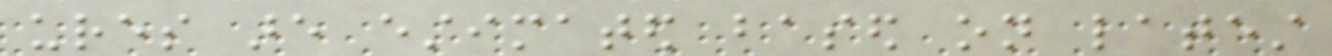ures are estimated based on latest
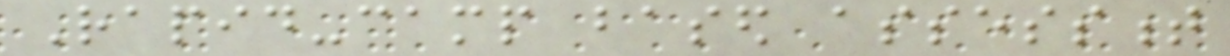Rapid-camp based assessment
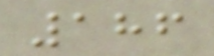186
